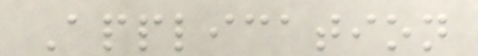Application
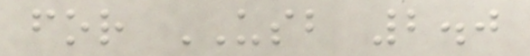for USB 2.0
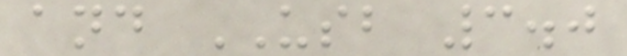and USB 3.0
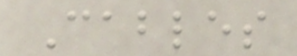Cables
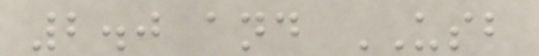2.0 and USB
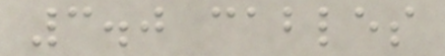3.0 cables
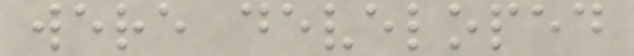were developed
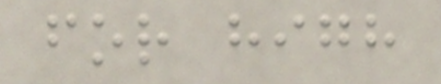for high
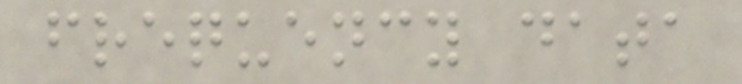frequency data
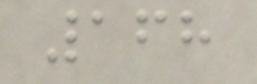168
